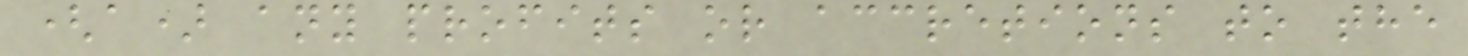(a) any profits or accretions to the
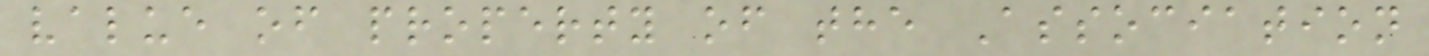value of property of the Association
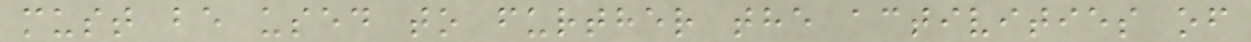must be used to further the activities of
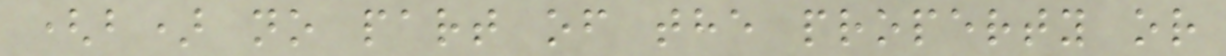(b) no part of the property or
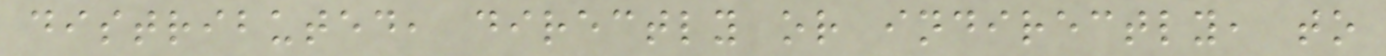distributed, directly or indirectly, to
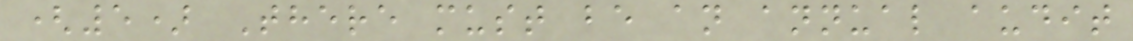(5) There must be an annual audit
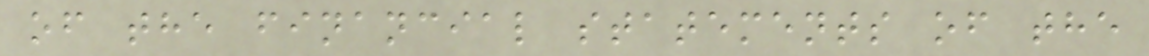of the financial statements of the
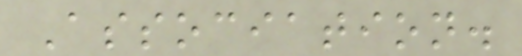Association.
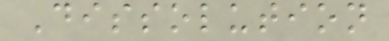Dissolution
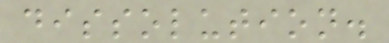dissolution.
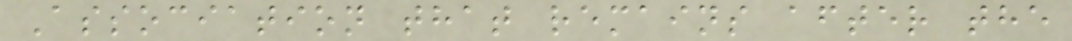Association that remains after the
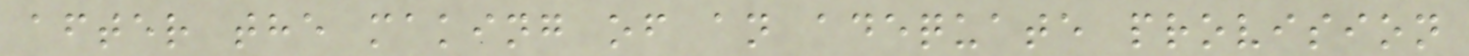after the making of an adequate provision
